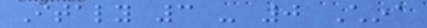Italy 3 - 0 China
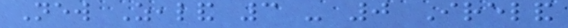New Zealand 3 - 0 Ireland
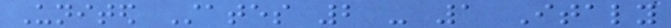United States 2 - 1 Italy
